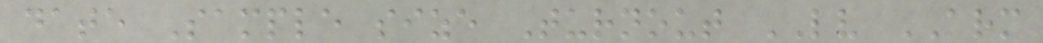date Sample size Turnout LV ARM
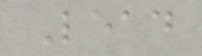Lead
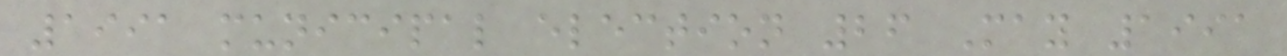1991 municipal election 26 May 1991
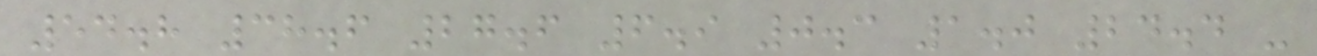54.8 38.6 27.6 6.9 0.3 1.0 24.4 -
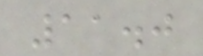11.0
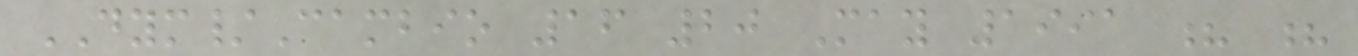DYM/Cambio 16 20 May 1991 ? ?
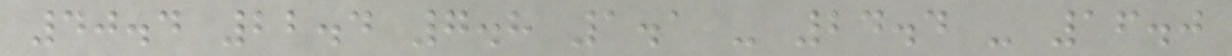40.4 22.4 7.8 1.1 - 24.4 - 16.0
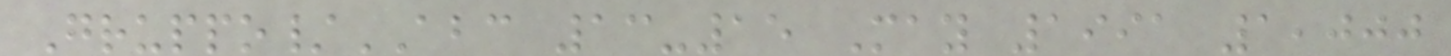Gruppo/ABC 13-15 May 1991 1,000
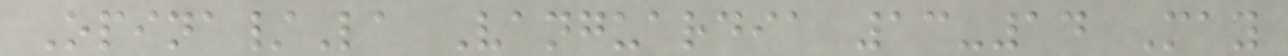Opina/La Vanguardia 13-14 May
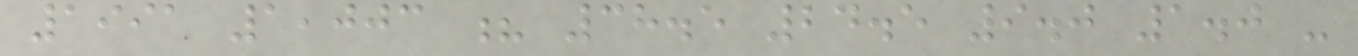1991 1,003 ? 38.5 24.5 9.0 1.0 -
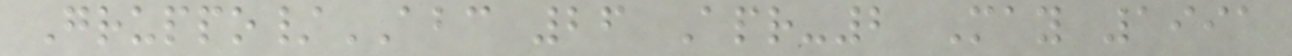Gruppo/ABC 26 Apr-2 May 1991
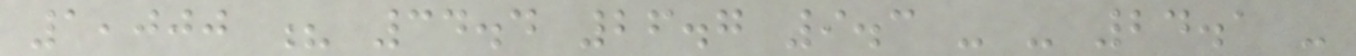1,000 ? 34.4 26.7 9.3 - - 24.1 -
